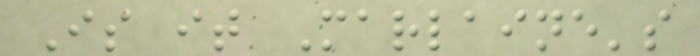Is it Marlaine's
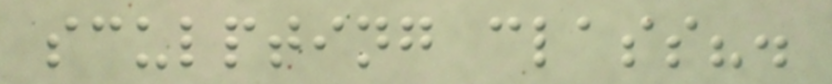sculpting class?.
